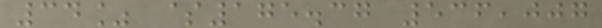34% $175.37 536,007
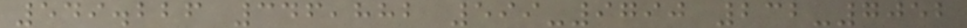549.226 346,882 599-9790 232-7052
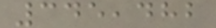345,482
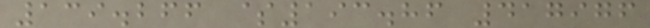139.266 $193.86 417976
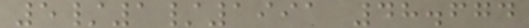5/1/1991 48.674
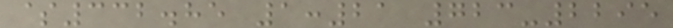$332.85 1:21 723-2295
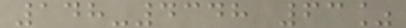148-4348 63%
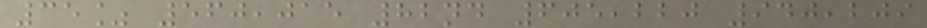35% 560,015 82nd 605,220 940,209
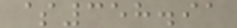$358.91
